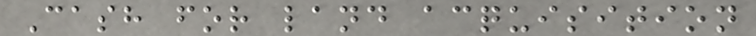Cash for land acquisition
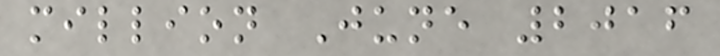million June 2016
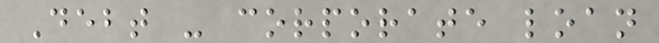Debt - corporate loan
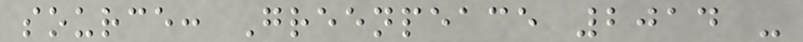source: Greenpeace 2014 -
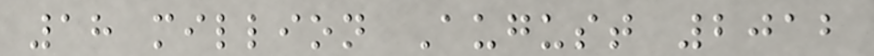18 million August 2012
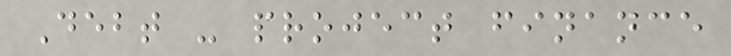Debt - project finance
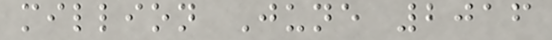million June 2016
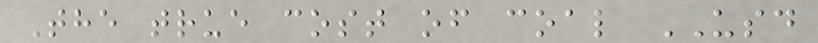The true cost of coal USD
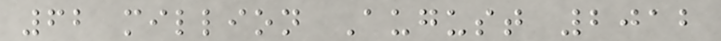62 million August 2012
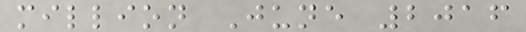million June 2016
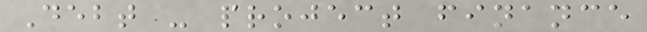Debt - project finance
